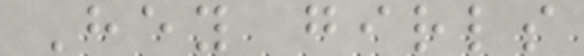Hey girls
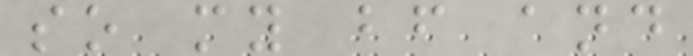so my bf and
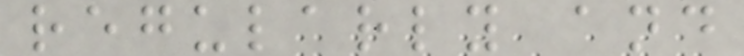regularly and
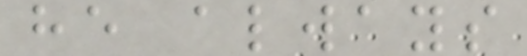he always
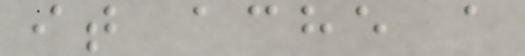it ache a
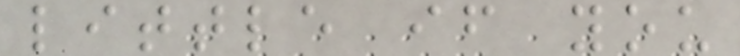little if you
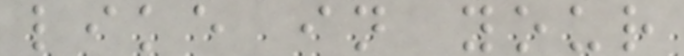like in your
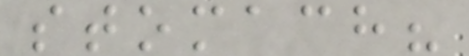stomach?
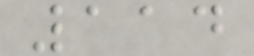114
